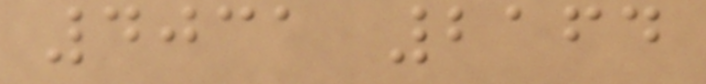4031 2164
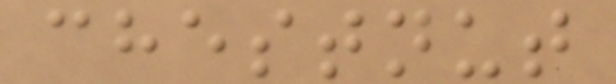chestnut
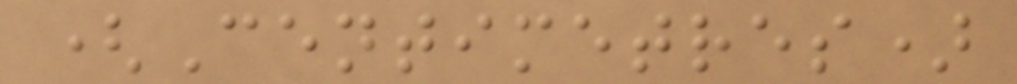(Centimetres)
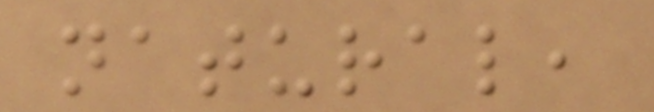natural,
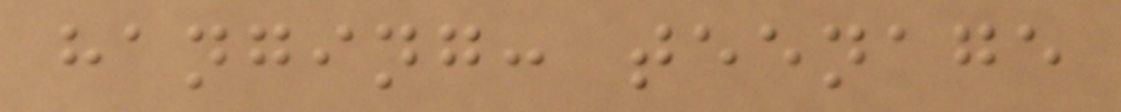hanging: teenage
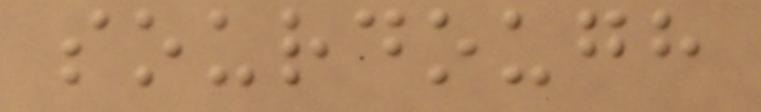sourdough
